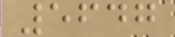5647
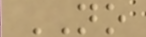NO
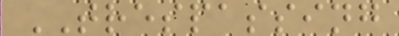TRESPASSING
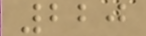220
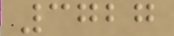3727
